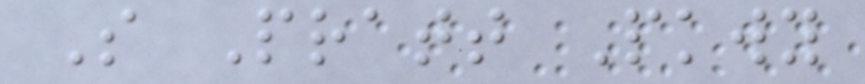S Pratt Pkwy
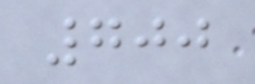700
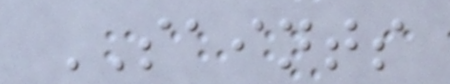SAINTS
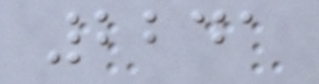2241
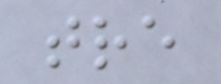tre
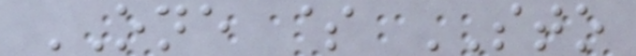ONE $ STO
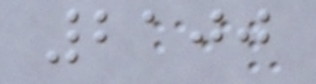2100
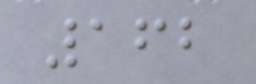162
